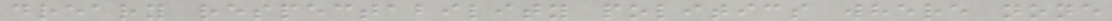dreary respectability politics where none
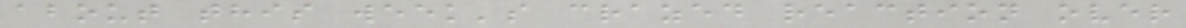about this week's crazed reaction over
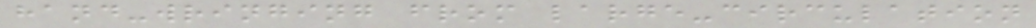hand-wringing from large-circulation
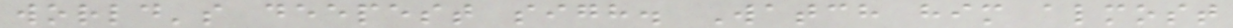world's deepest sigh. Watch him almost
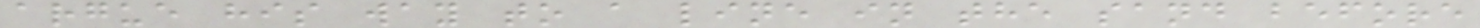argue his way to a line in the sand before
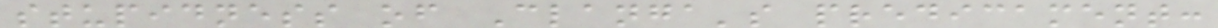stupidness of Clanga's predicament:
